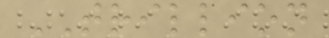TRILLION
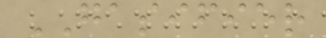GASIFIER
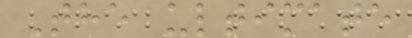The ultimate
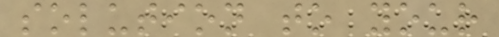solution to your
